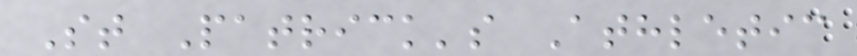St Patrick's Athletic
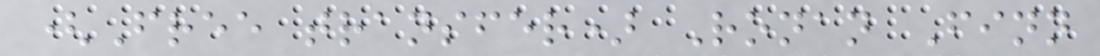(Free transfer) Ronan Finn
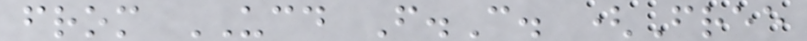from UCD F.C. (Free
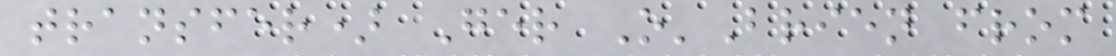transfer) Ger O'Brien from
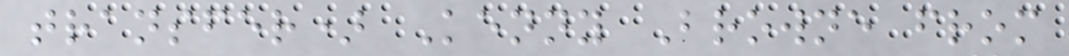transfer) Kenny Browne from
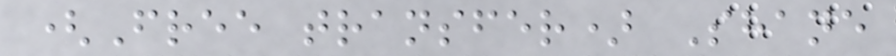(Free transfer) Shane
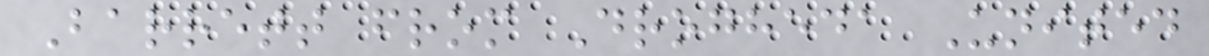Barrett from Drogheda United
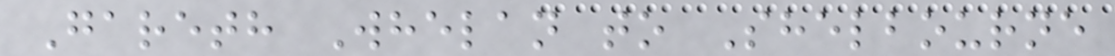Gareth Whelan to Shelbourne
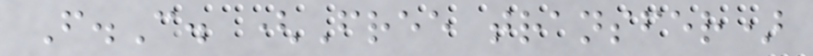F.C. (Free transfer)
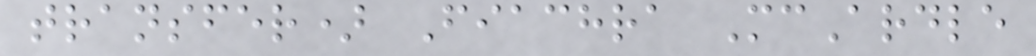transfer) Fiachra McArdle
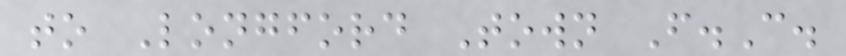to Longford Town F.C.
